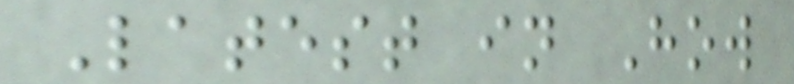Latest in How
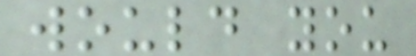would you
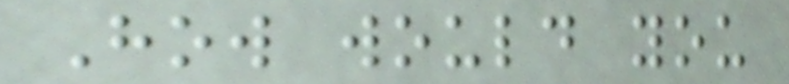How would you
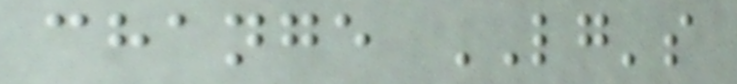change LG's
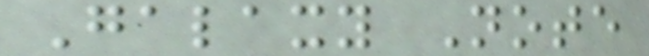Galaxy Note
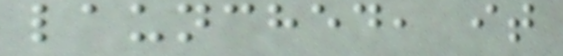launched, it
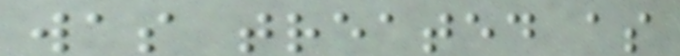was treated as
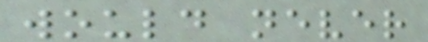would never
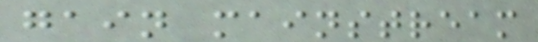gain mainstream
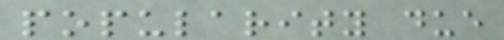popularity due
